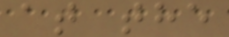at the
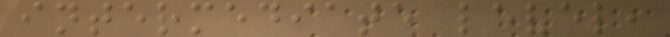intermediate level,
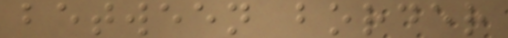between border
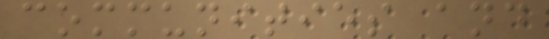communities and
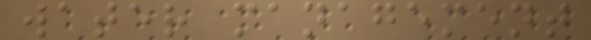water management
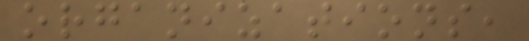organizations,
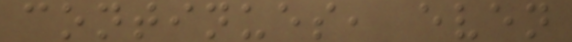continues, even
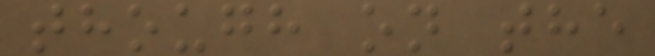though on the
